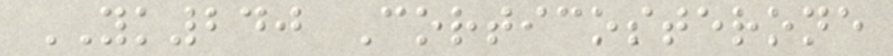YK240 Corticosterone
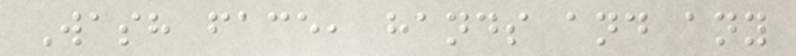Wash face, hands and any
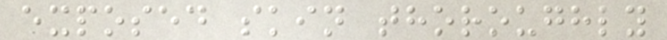exposed skin thoroughly
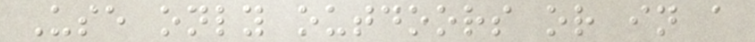Use only outdoors or in a
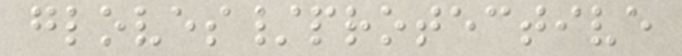gloves/protective
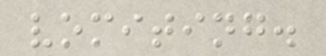vomiting.
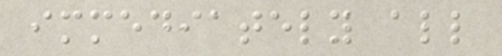immediately all
